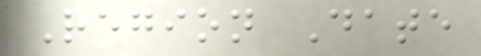Region Date
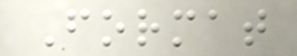Format
